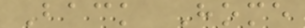Back Home
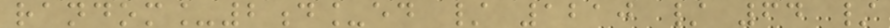random_2d_ed / 1210 / 64 /
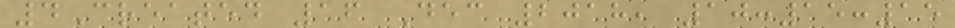4Created 16 Dec 2018, 10:15:15
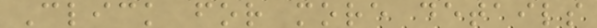Click for more details
